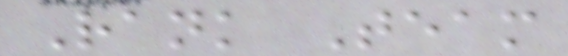Rank Team
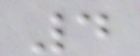4
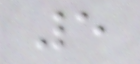5
